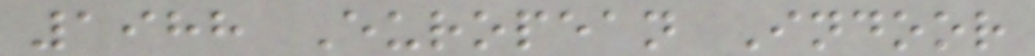1988 European Indoor
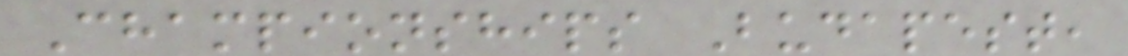Championships Budapest,
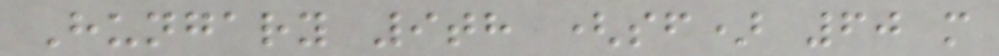Hungary 9th (sf) 60 m
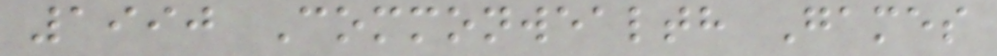1990 Commonwealth Games
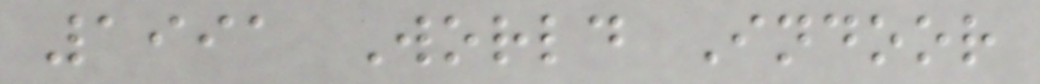1991 World Indoor
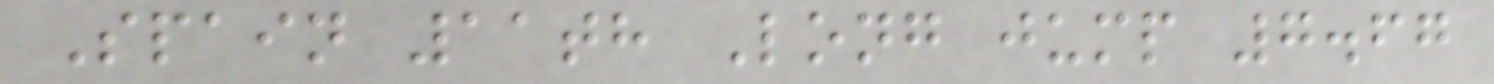Spain 11th Long jump 7.67
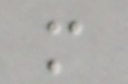m
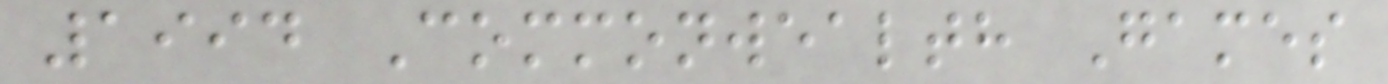1994 Commonwealth Games
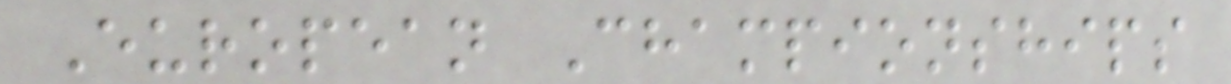European Championships
